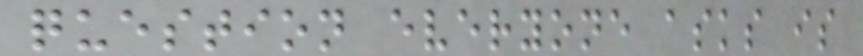question everyone asks is
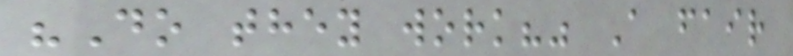"Do they work?" A fair
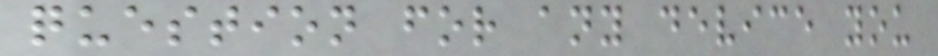question for any device you
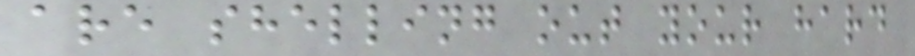are shelling out your hard
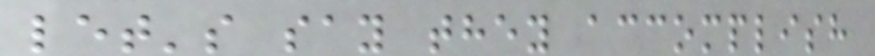let's say they accomplish
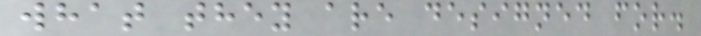what they are designed for.
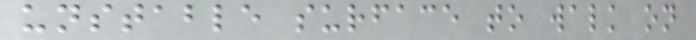unstable surface to walk on
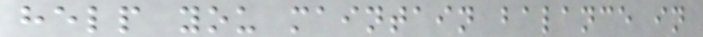help you maintain balance in
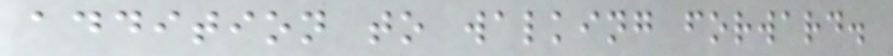addition to walking forward.
